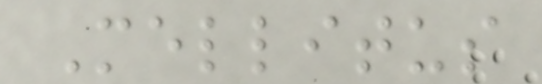Mellitus
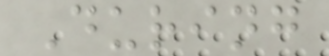During
